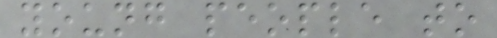young people to
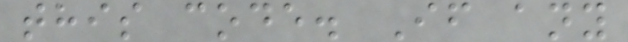this code. If any
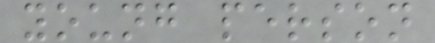young person
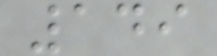149
